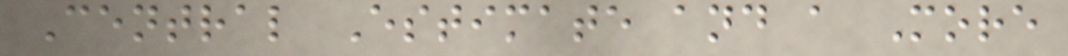Central Estimate and a More
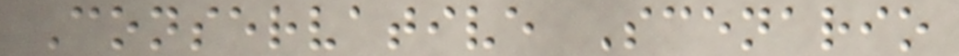Conservative Scenario
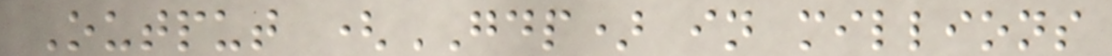Output (GDP) in millions
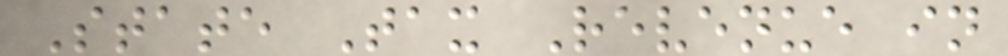State Tax Revenue in
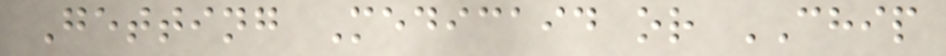Getting Medicaid or CHIP
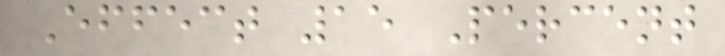Effect 15 Percent
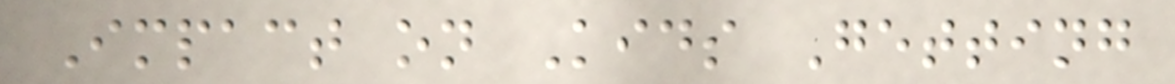Impact on Kids Getting
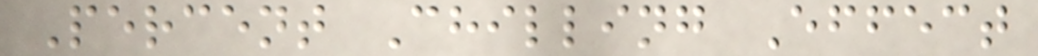Percent Chilling Effect
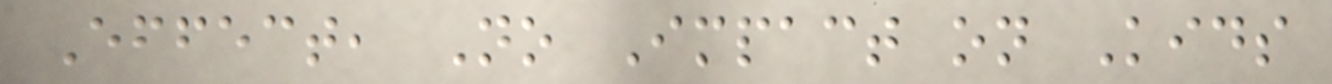Effect, No Impact on Kids
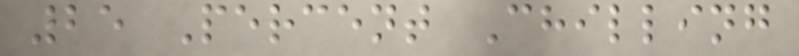25 Percent Chilling
